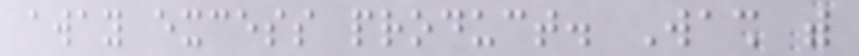away excess product. Wash with
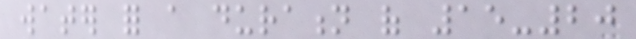water for a duration of 15-20
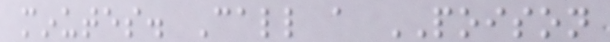minutes. Call a POISON
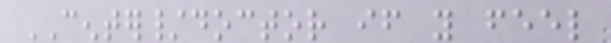CENTER/doctor if you feel
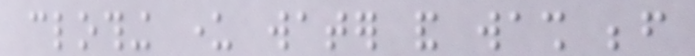clothing under water and wash before
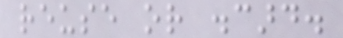reuse or discard.
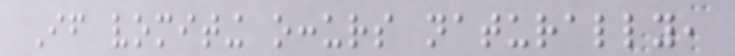If vomiting occurs naturally,
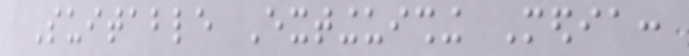Suitable Extinguishing Media:
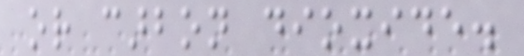or carbon dioxide.
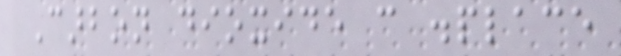Carbon dioxide can displace
